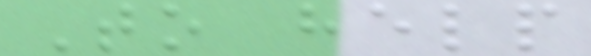To help
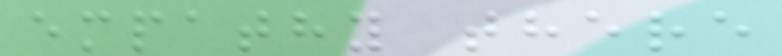empathy there
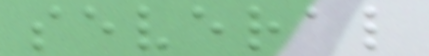several
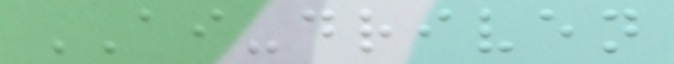AI-driven
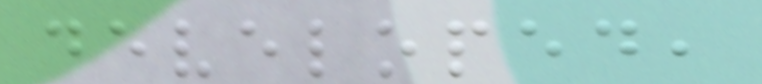developed,
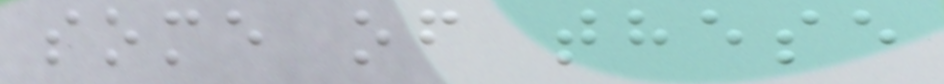some of these
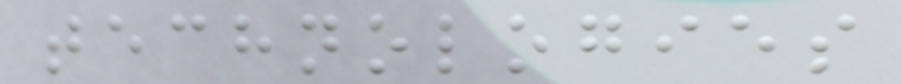technologies
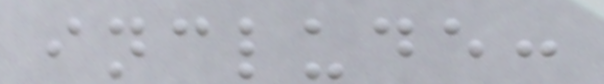include:
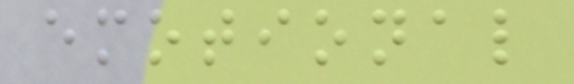emotional
